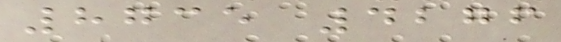8735 4276
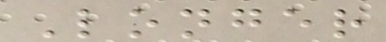Longer
